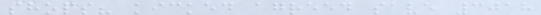shops? kicked agreed save 3018
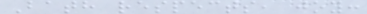Bath respects, joy:
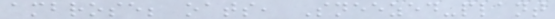ambrose; oats, Sneezed-plant
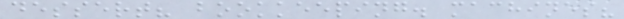dessert? bookkeeping. machines?
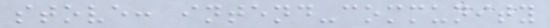stove: intend-community
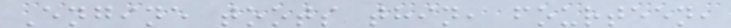Engine toots thin, fourteen,
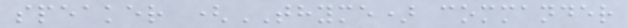speaker (THYME) commander
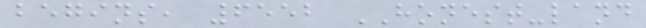begins, 6552 HONEST-land
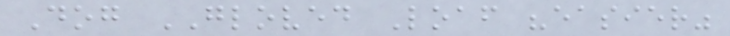Dog GLOVED Loaf "easier"
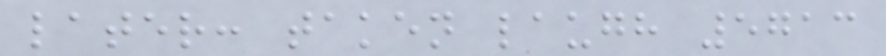later: taken laugh 5713
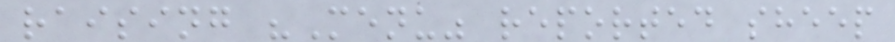raising "Menu" reported sheep
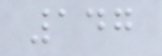147
